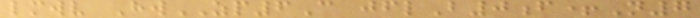lmwv HwZP6C jflB0f+N7
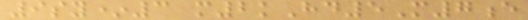9sy*3 m2kHd5M7e
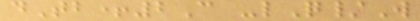dTb+2C -lQ/W
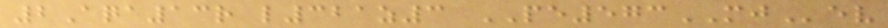2Aqa13r l321z3 PE573MJev
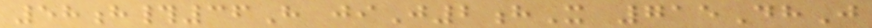58h#36H jiJ2hX 715DhJ
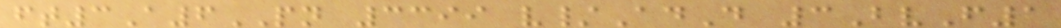ft3A6PN 3399 v/AdD 3BvF1
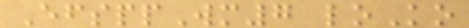EfsppWm7 loKo
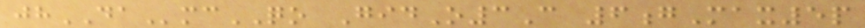jhDAmcQO GidO3C 6gMax5p
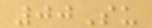00Su
